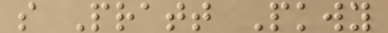s Pratt Pkwy
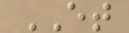ET
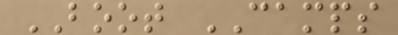BOOT CAMPS
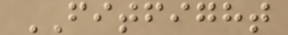FITFIGHT
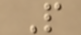P
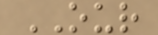OUR
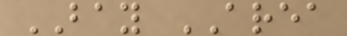BAY AREA
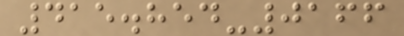415.854-0166
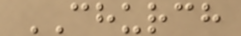CHURCH
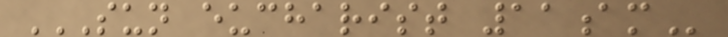SUN EUCHARIST 11AM
